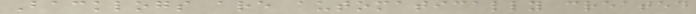Backlogs are automatically created
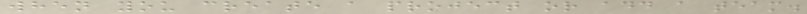when you create a project or add a team.
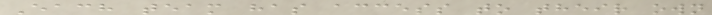Each team has access to their own
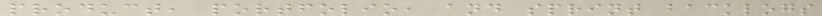product, portfolio, and sprint backlogs
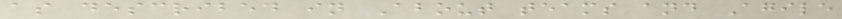as described in About teams and Agile
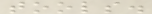tools.
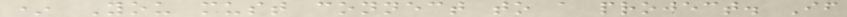* You must connect to a project. If
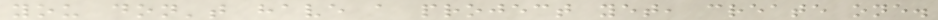you don't have a project yet, create one.
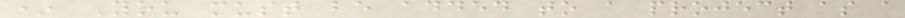* You must be added to a project as a
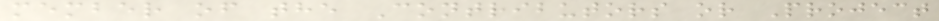member of the Contributors or Project
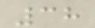38
